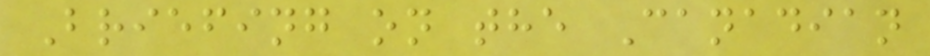Briefing on the Canadian
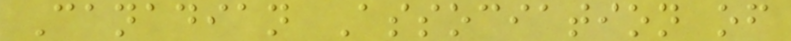Canadian Association of
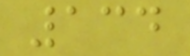134
